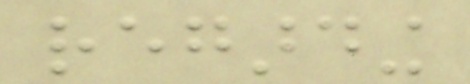regarding
